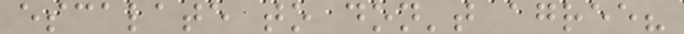escalate to don't agree?
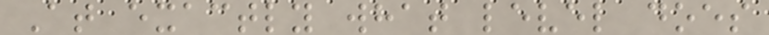At exactly what level does
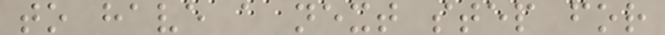to have a next step for
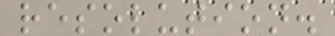resolution.
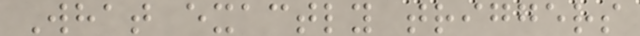What exactly triggers
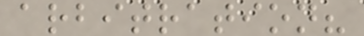arbitration?
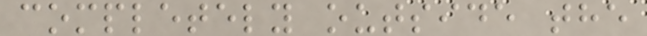completely outside the
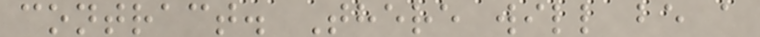contract. There will be a
